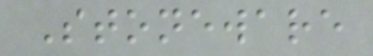Stoneware
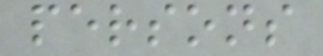persons
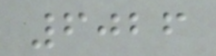6026
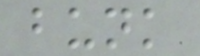bunk
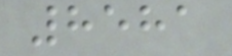8581
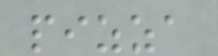pizza
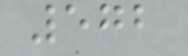572
